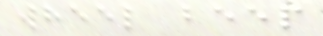wheel beep
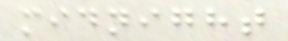midnight
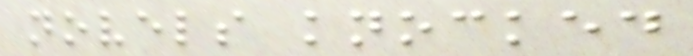novels knocked
